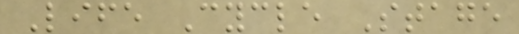Life Cycle Stage
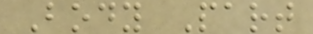Body Part
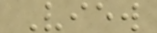View
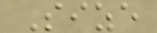Size
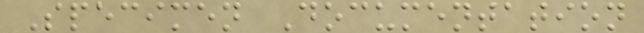Specimen Documentation
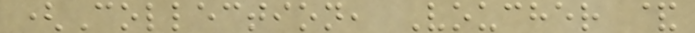(Collection, Voucher &
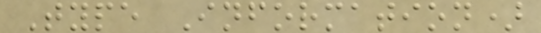Type Information)
